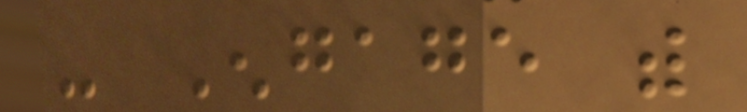- Engage with
